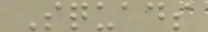Squads
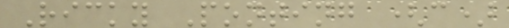Ricky Ponting (c)
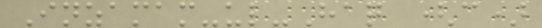Inzamam-ul-Haq (c)
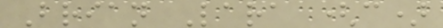Brian Lara (c)
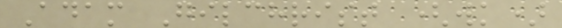Adam Gilchrist (wk)
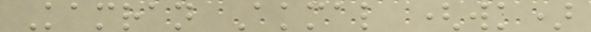Kamran Akmal (wk)
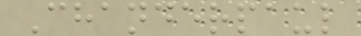Chanderpaul
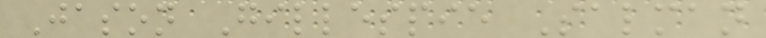Jason Gillespie Salman
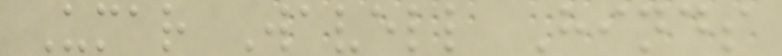Umar Wavell Hinds
